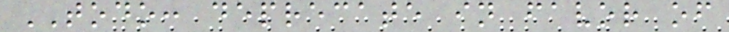TODO: deprecate in favor of
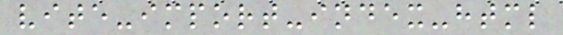vite-import-index-html
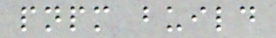pnpm build
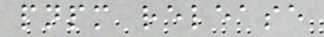pnpm release
